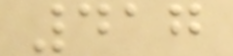417
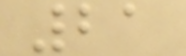21
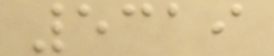5319
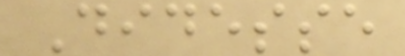Didesse
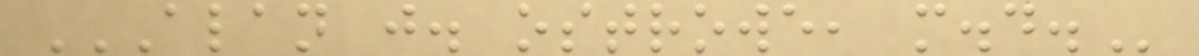ALAN J. OSTROWE, M.D.
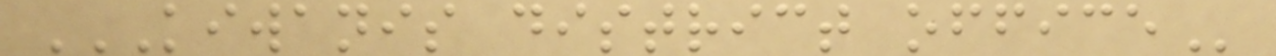KIWANIS DISTRICT OFFICE
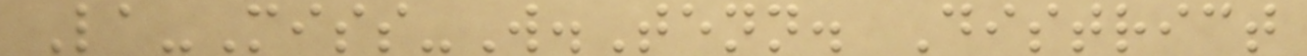La-Miss-W.Tenn. District
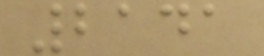2141
